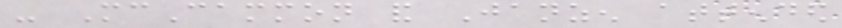- McCammon and Janzen attended
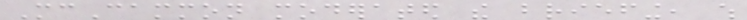McCammon moderated the briefing, which
